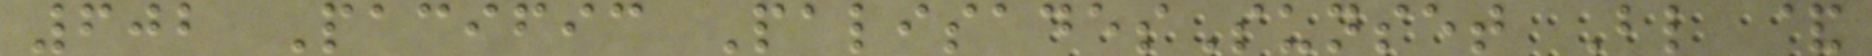602 Pacific PalisadesSunset Bl &
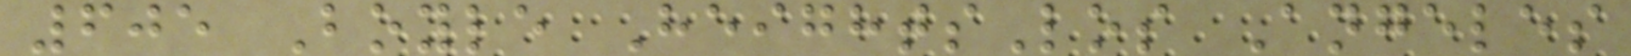605 Boyle HeightsLos Angeles
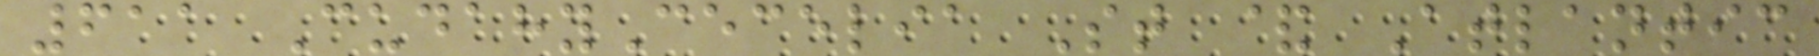611 CudahyCecelia St & Atlantic
